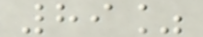89%
